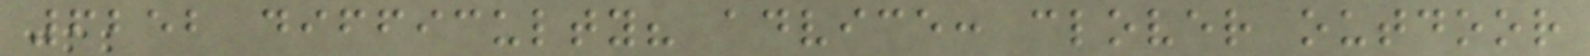6252 difficulty? advice: clover outdoor
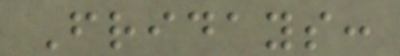Fridays:
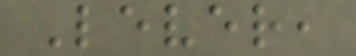Lever,
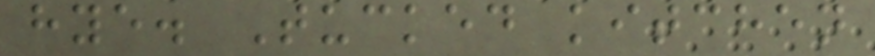hye. Tucked kitchen
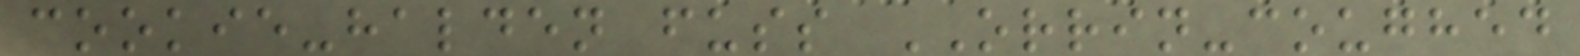cookie-halden fuss ORRIN-coughed
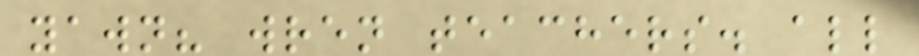yawn? wren teachers. all
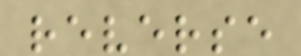reverse
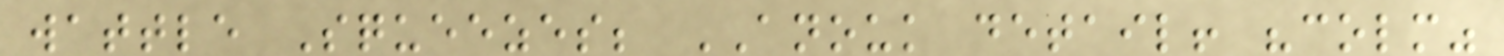wattle Squeezes; ANOUK detail! "colm"
